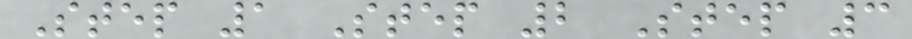Step 1 Step 2 Step 3
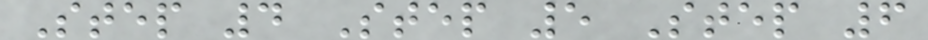Step 4 Step 5 Step 6
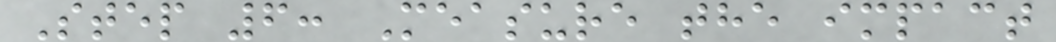Step 6: Measure the impact
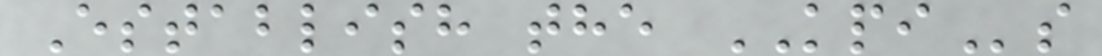Establish the KPIs
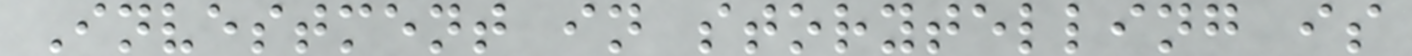Investment in storytelling is
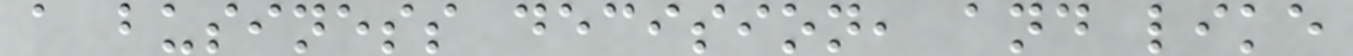a business decision, and like
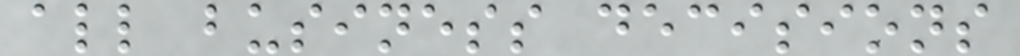all business decisions
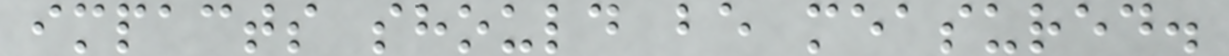impacts should be measured.
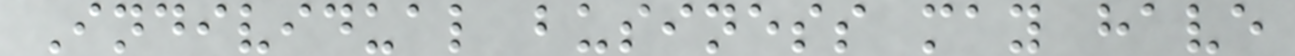Individual business may have
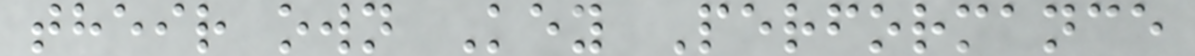their own Key Performance
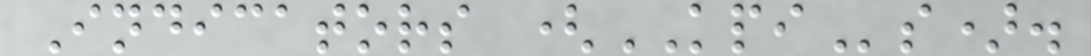Indicators (KPIs).
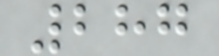287
